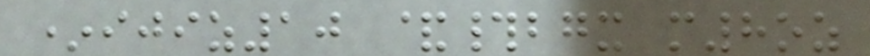*ijiz10 &#bgx m8oz
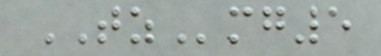TZmg5
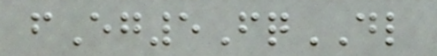fEg5FqDL
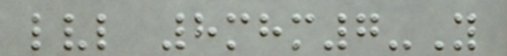lvl 8mhm7-Y
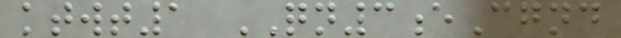ktwt1 QN3eCgnd
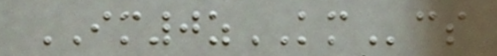IM0zKMcs
